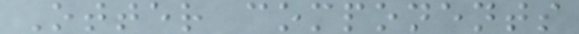Otter components
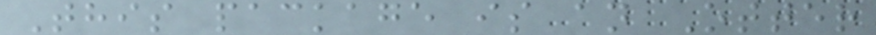This package is an Otter
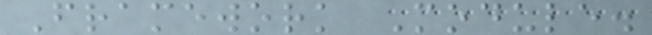Framework Module.
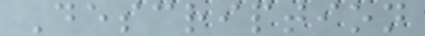Description
